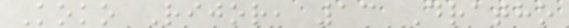Koko Rijor, 13 Dratho
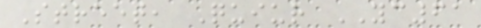Street, Quiur YC61
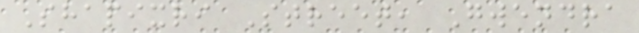Shapixri Street, Gwendra
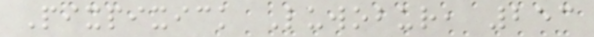Pixpixick Luwobur, 253
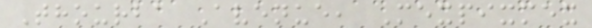Thourba Avenue, Mexpixmex
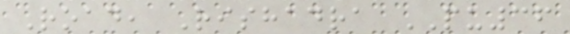Road, Rishadra PU36
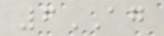6AG
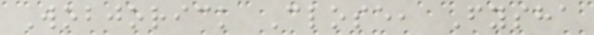Wobjorick Close, Fysha
